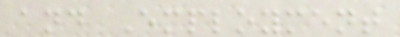and Employment
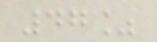47%
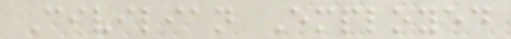Civilian Employed
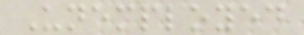Unemployed
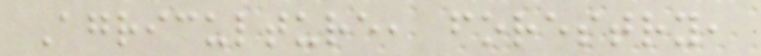Agriculture, forestry,
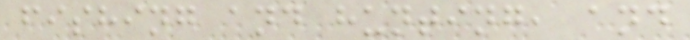fishing and hunting, and
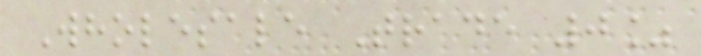Wholesale Trade 0%
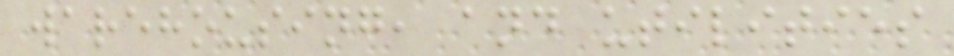warehousing, and utilities
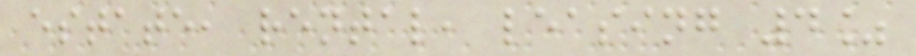estate, rental, leasing 4%
